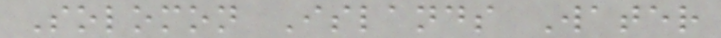Solomon Islands Water
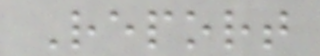Report
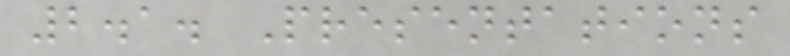2.1. Presentations
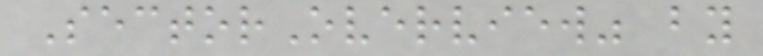SectorOverview" by
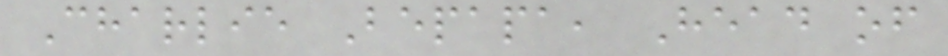Charlie Bepapa, Head of
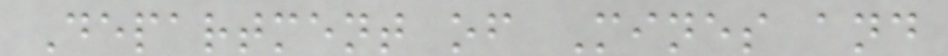Department of Mines and
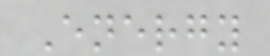Energy
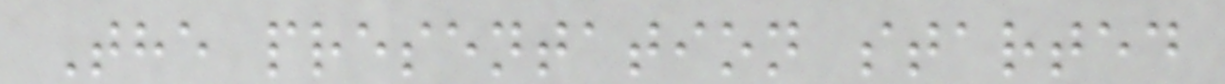The presentation started
